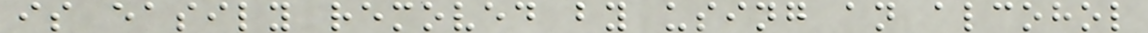is easily removed by using an alcohol
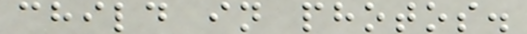child in photos.
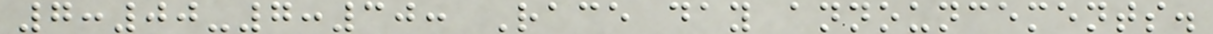7:00-7:30: Race day announcements.
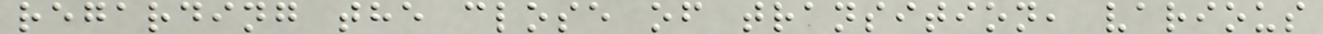regarding the close of transition, various
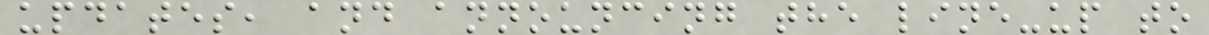updates, and announcing the line-up to
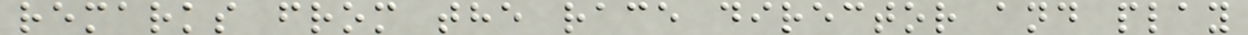remarks from the race director and play
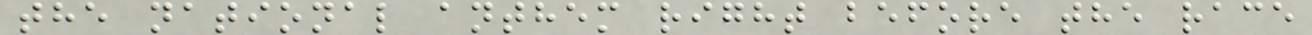the national anthem right before the race
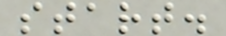start.
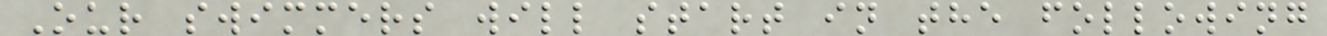Our swimmers will start in the following
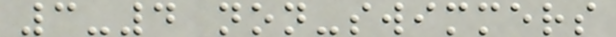3-4 non-swimmers
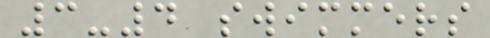3-4 swimmers
